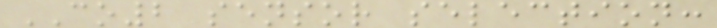CO2 sensor selection:
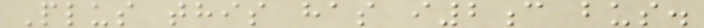Plus this has i2c bus.
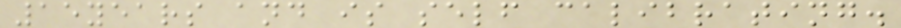15years and is self calibrating.
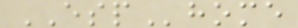ESPhome
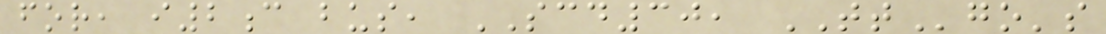for, i2c bus, SCD30, TTgo's
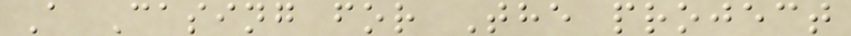A Casing for The project
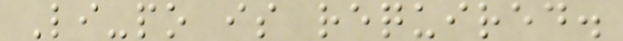Li-po is required.
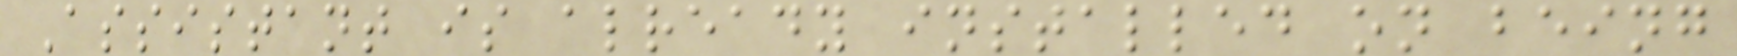Assistant is already installed on being
